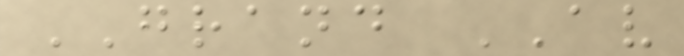GRAND AV
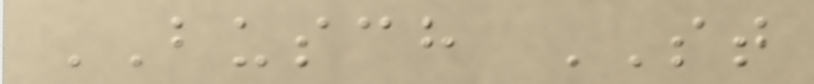BUSCH ST
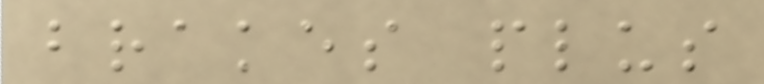brakes plus
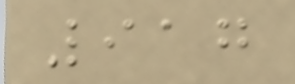917
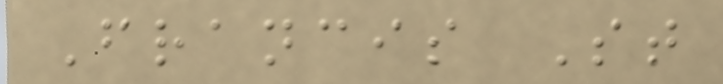Francis St
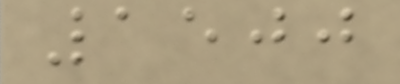1500
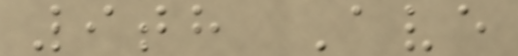9th Ave
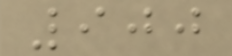900
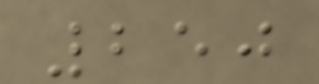250
